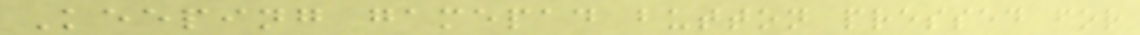Keeping gamepad button pressed for
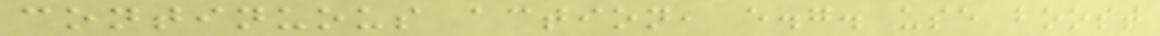continuous action, e.g. use boost
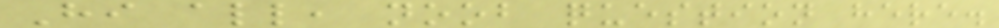Hi all, noob question here.
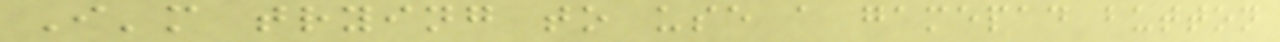I'm trying to use a gamepad button
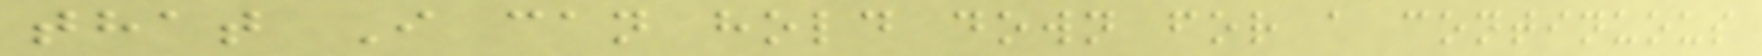that I can hold down for a continuous
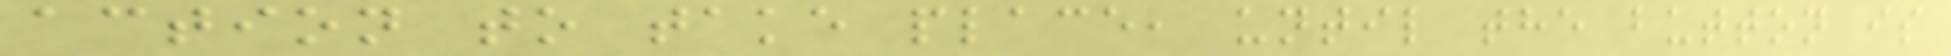action to take place, until the button is
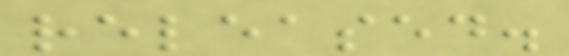released.
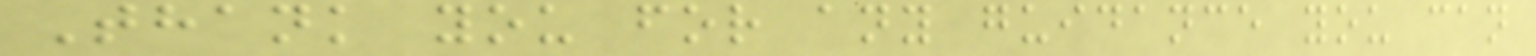Thank you for any guidance you can
